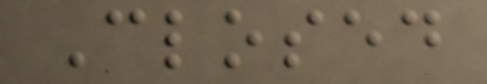Closed
